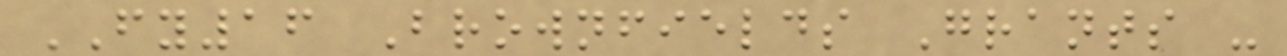FY16 Brownfields Grants -
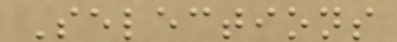Selections
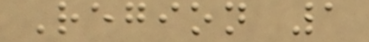Region 1
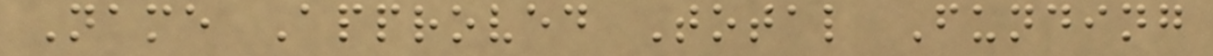Name Approved Total Funding
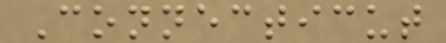Connecticut
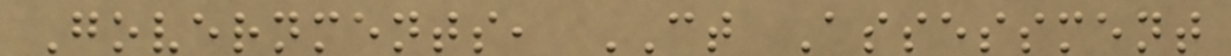Governments, CT Assessment
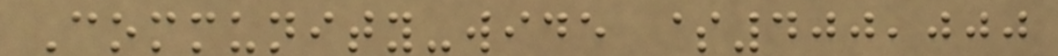Community-wide $400,000
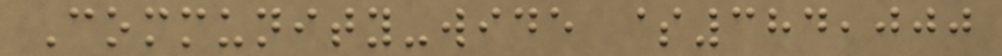Community-wide $384,000
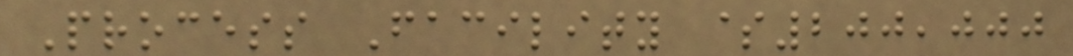Process Facility $200,000
